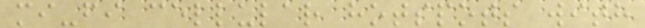mi-fi cellular hotspots with
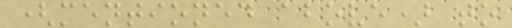(mentioned above) to
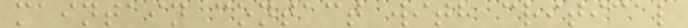maintain contact with critical
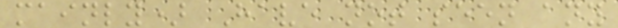mainly) Have not seen any
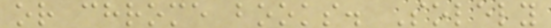or chrome books. Solely
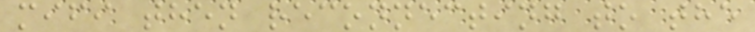mifi then reconnecting to the
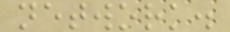network.
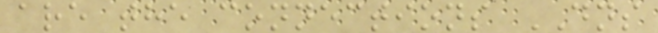are the connections DNS
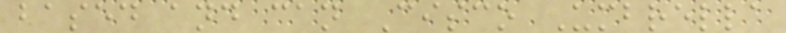based and can Cisco Umbrella
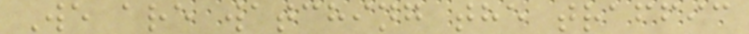We are watching the traffic
